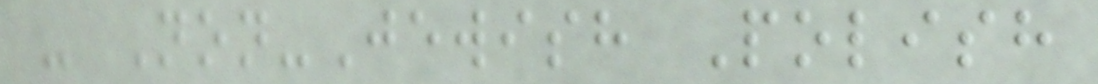- Non-Jewish Polish
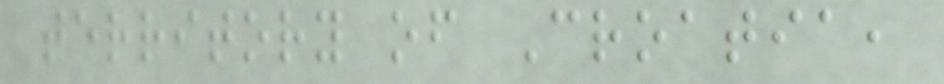territory of Croatia,
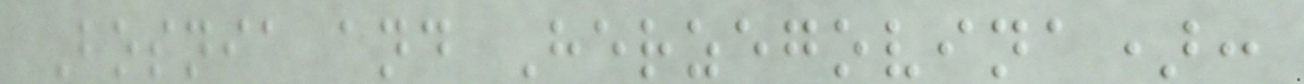Bosnia and Herzegovina):
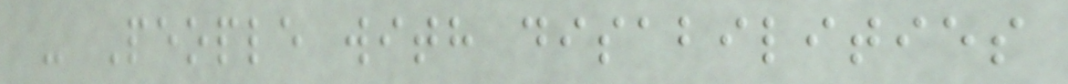- People with disabilities
